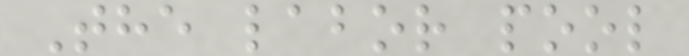The labor pool
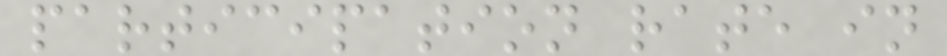participation rate in
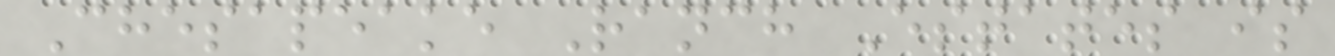Chesapeake Ranch Estates is
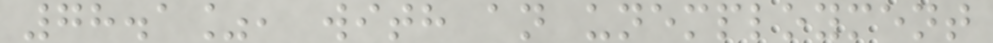78.1%, with an unemployment
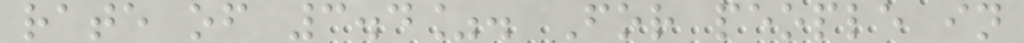rate of 3.4%. For people in
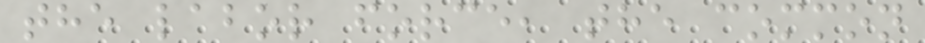the labor force, the common
